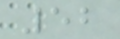52
